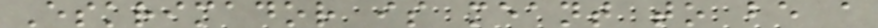Eskrimador is meant to be a
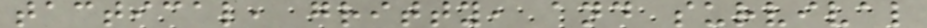tactical, gritty, and survival
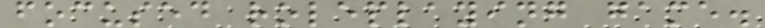focused roleplaying game.
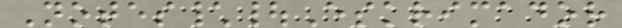Notes\|Eskrimador
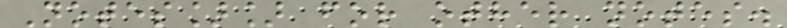Notes]] for other notes.
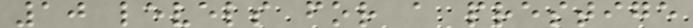10 levels for a prestige
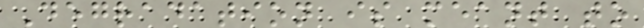Degradation is meant to
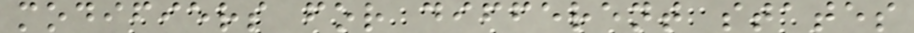modifiers for different states
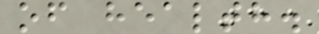of health.
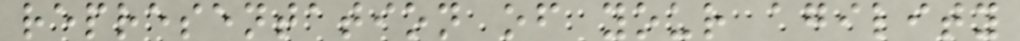representation of your agility
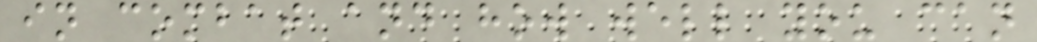in combat and how well you can
